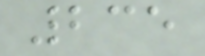235
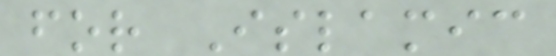for Islamic
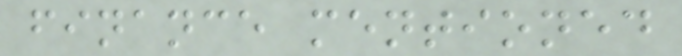finance mentioned
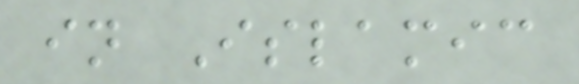in Islamic
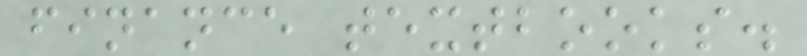finance textbooks.
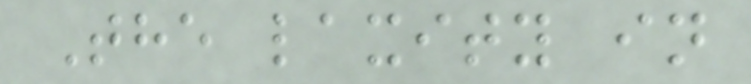The laxity in
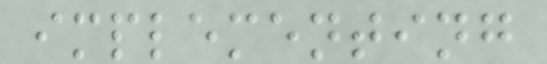implementing
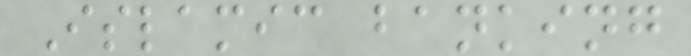Islamic banking
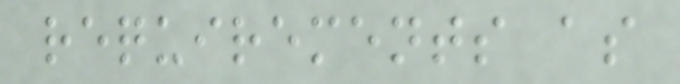requirements as
